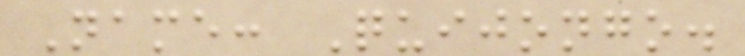Name: Quijongo.
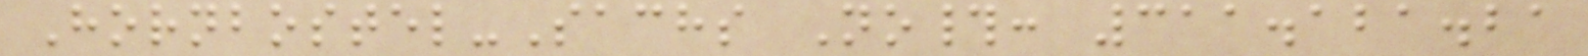Hornbostel-Sachs No#: 311.121.21
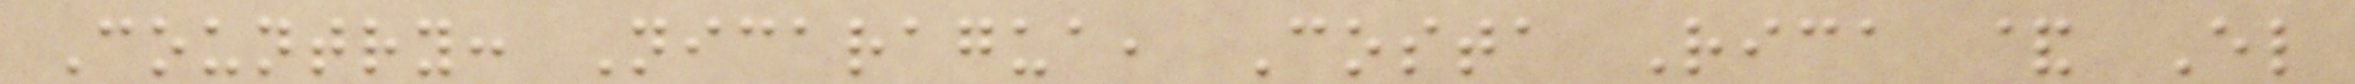Country: Nicaragua, Costa Rica & El
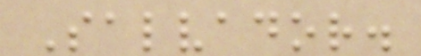Salvador.
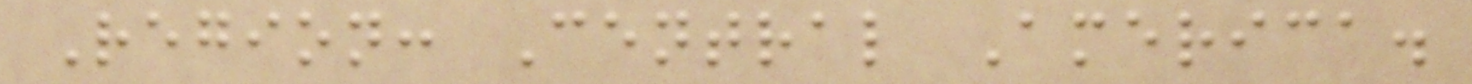Region: Central America.
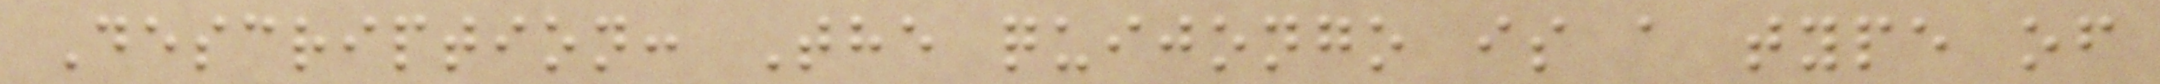Description: The quijongo is a type of
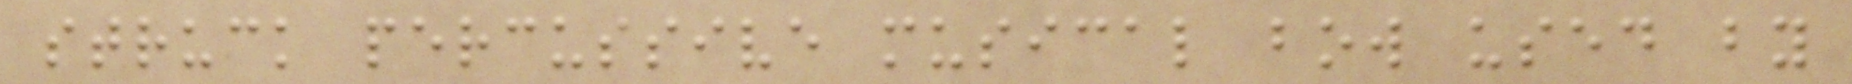struck percussive musical bow used by
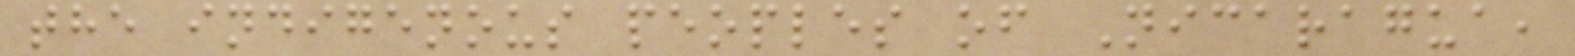the indigenous peoples of Nicaragua,
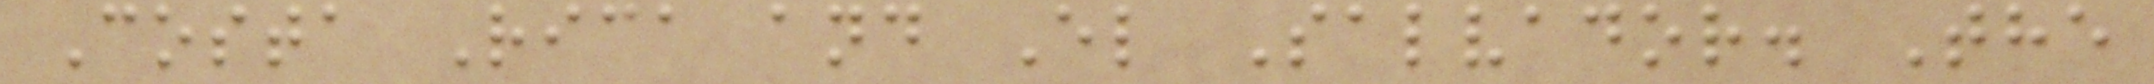Costa Rica and El Salvador. The
